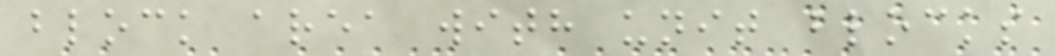block area with unit blocks
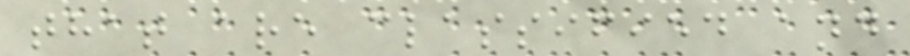that are classified and
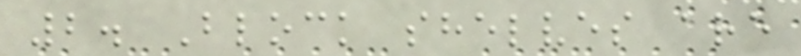2. Block shelves are
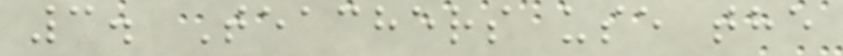3. Teachers use the
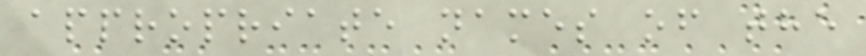appropriate names of the
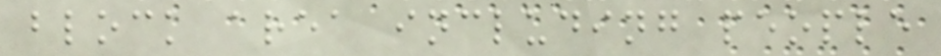block area including people
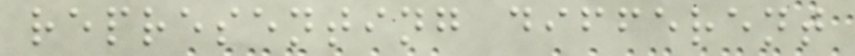representing different
